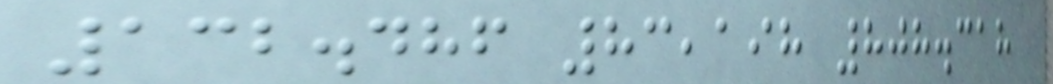132.486 83,198 808.318
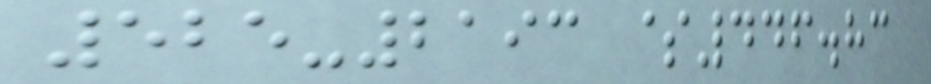525-2193 $446.83
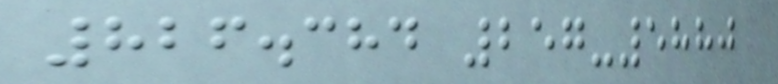826.384 257-5880
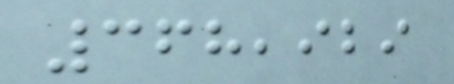368,929
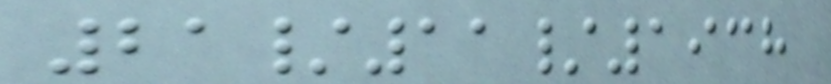21/11/1938
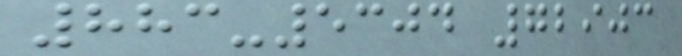883-5304 72903
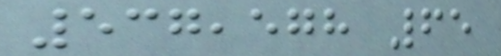537,578 65
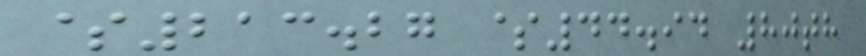$213.27 $44.94 80th
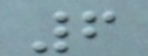6
